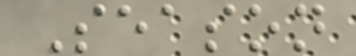Season
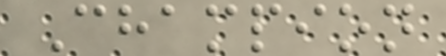Champion
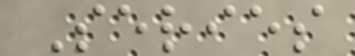Series
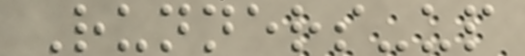Runners-up
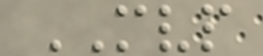MVP
